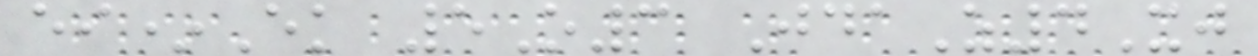ei*Ek 5O3 JdaZ4Xj
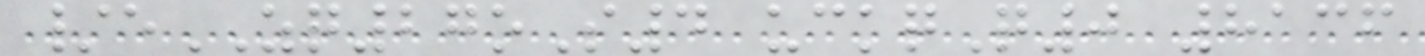/eZQ27oS4 uckqQ0 8136
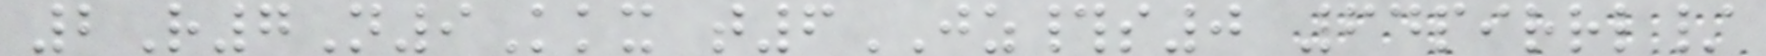2R7N9Kkx t6JZ#s0 64pirrl/
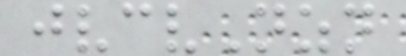jvcvNzn
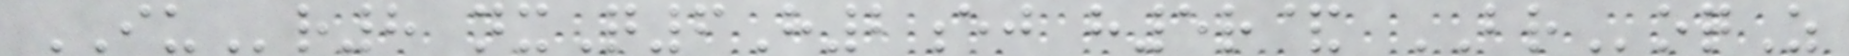IUr8 nxQ6H2ej h5r& BRoqZ
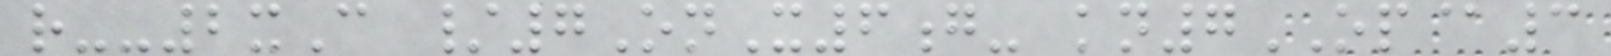r--2xC /7OnX6g- kn7OP@3
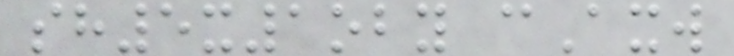sh5x1oby cAxw
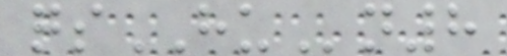qsHUn8
